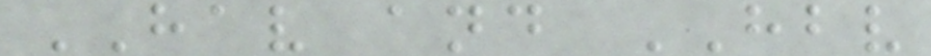HAV and HBV
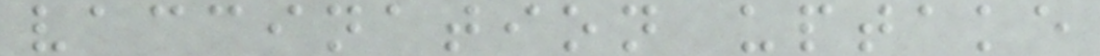vaccination uptake
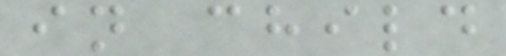in child
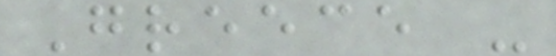Greece -
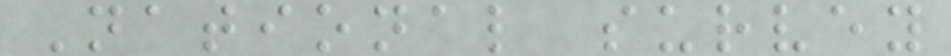National survey
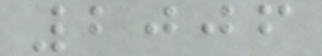2006
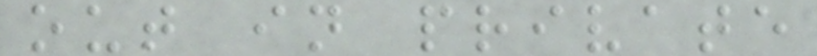out in private
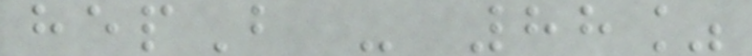hepB - 88%
